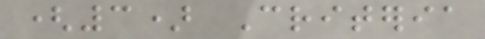(3) Criteria
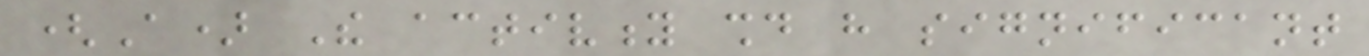(A) The activity should have significant
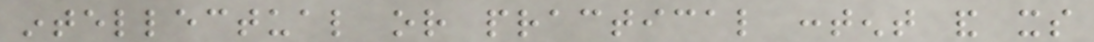intellectual or practical content and its
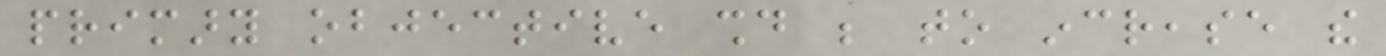primary objective should be to increase the
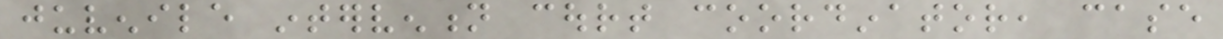juvenile intervention court coordinator, case
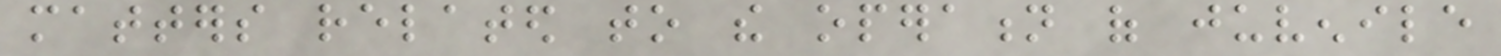matters related to the operation of juvenile
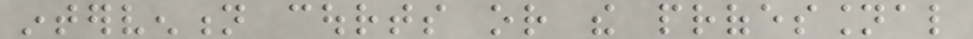intervention courts or the professional
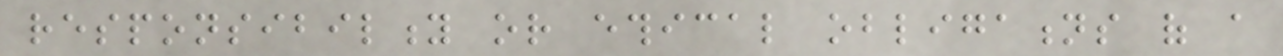responsibility or ethical obligations of a
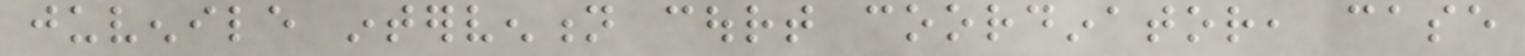juvenile intervention court coordinator, case
